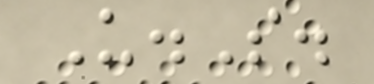U.S.
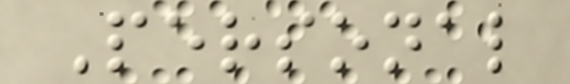Personal
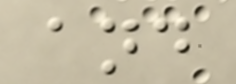and
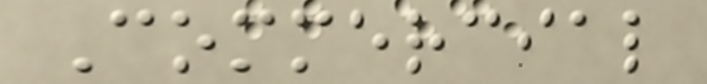Commercial
